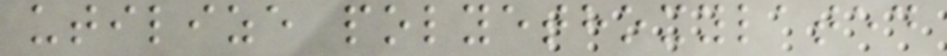utilize polyethoxylated
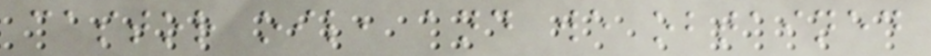castor oil, and we obtained
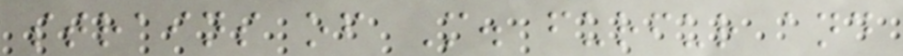strains of M. furfur and
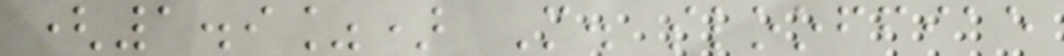(1.9%) M. slooffiae
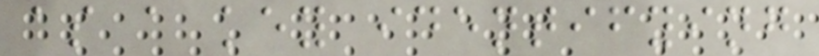as a key identifying
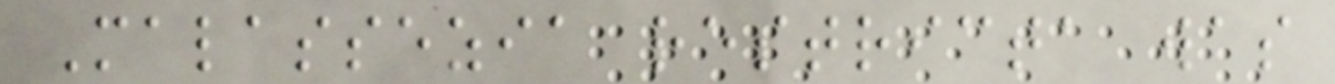Malassezia restricta was
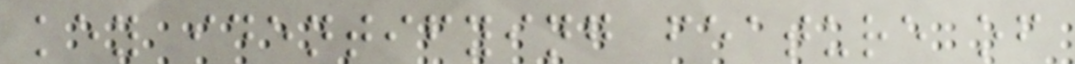key identifying feature of
